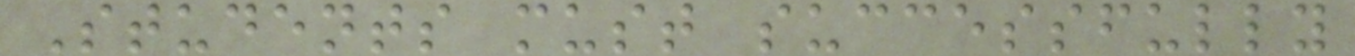Students must successfully
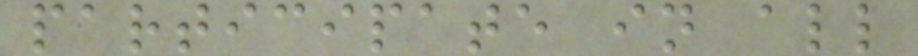participate in all
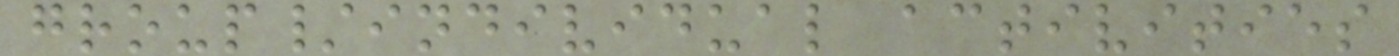group/individual activities
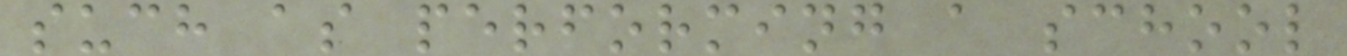such as performing a school
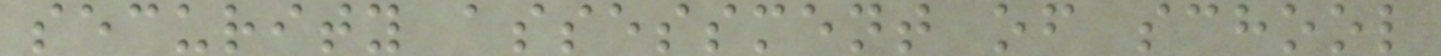security assessment of school
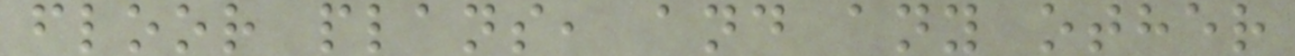floor plans, and any other
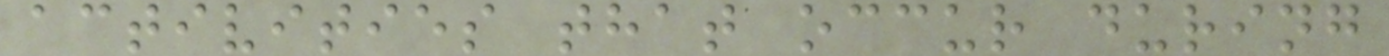activities that occur during
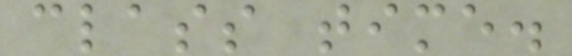class time.
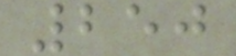250
